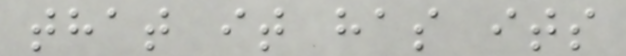that it has its
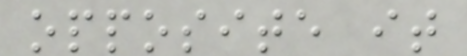opposite it
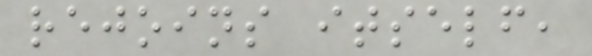rejoins itself,
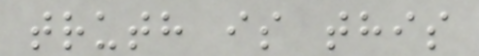truth is this
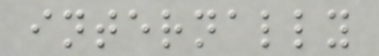internally
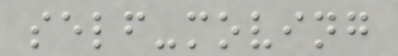self-moving
